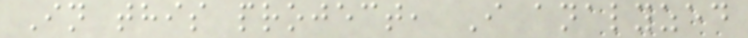In this project, I analyzed
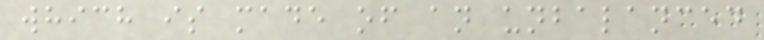which is made of an unbalanced
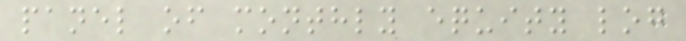panel of monthly equity log
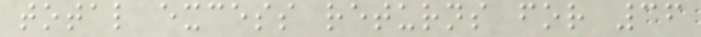total excess returns for 36
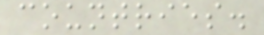countries.
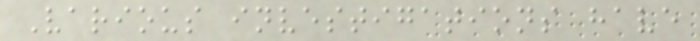Various investigations have
